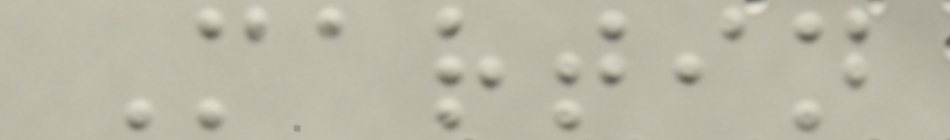Martin
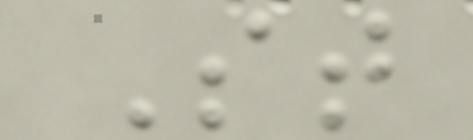St
